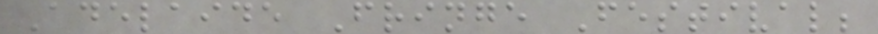Adelaide Fringe Festival;
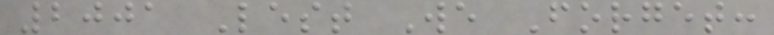2001 Lest We Forget:
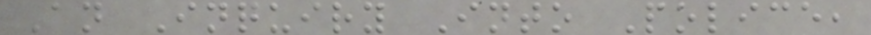An Inquiry Into Police,
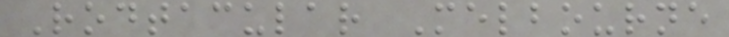Rodtacular Melbourne
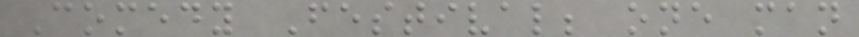Comedy Festival; one man
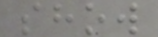show
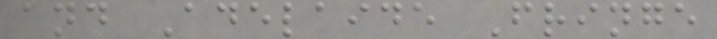and Adelaide Fringe
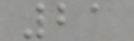21
